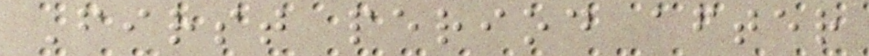First period after
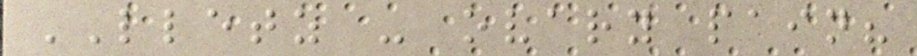LLETZ - ovary pain?
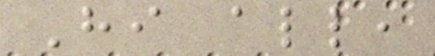Hi all,
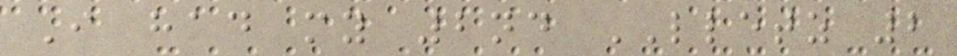I had my 2nd LLETZ 2
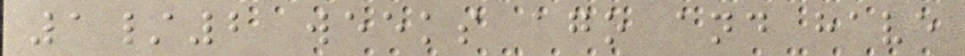1/2 weeks ago and have
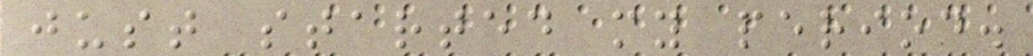just started my period.
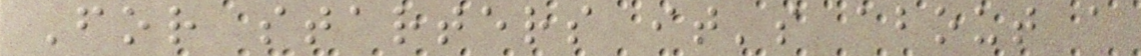For starters it's about a
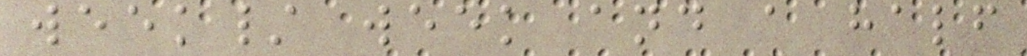week/ week and a half
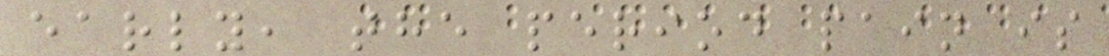early, the period pain is
